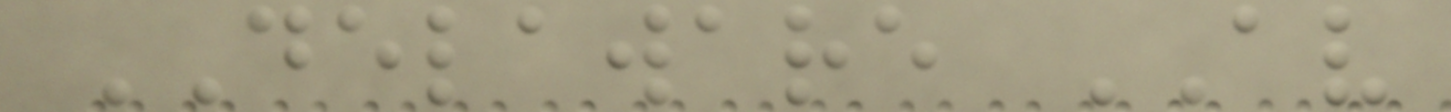DELAWARE AV
